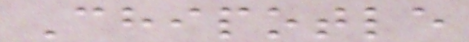Chipotle
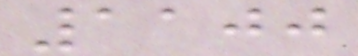1100
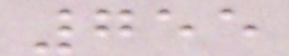755
